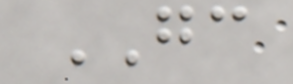GC
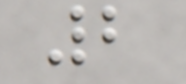2
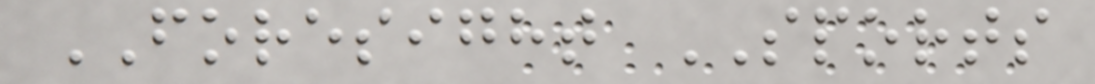FORESIGHT SPORTS
